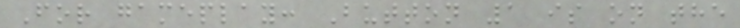For gameplay: Button 1 is on the
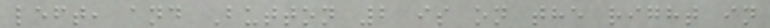left, and Button 2 is on the right in
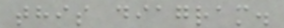this diagram.
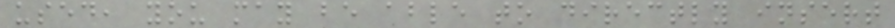used, you may be able to directly insert
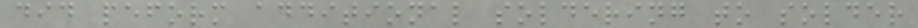did peform additional soldering to solder
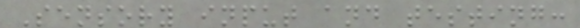Sensory input and testing:
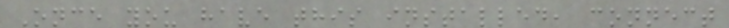Once you have this installed, connect
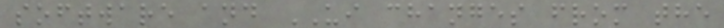software and UI changes from the
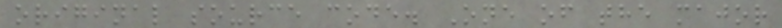original source code. One of the major
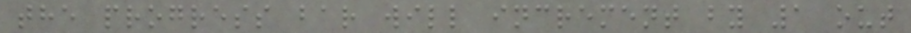the progress bar will increment by 1 out
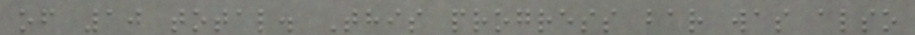of 10 total. This progress bar was also
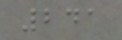241
